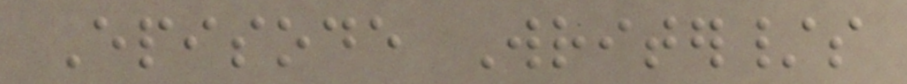Episode Writer/s
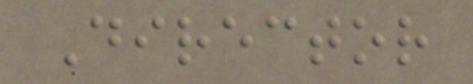Director
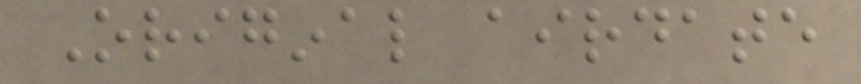Original airdate
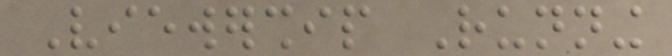Viewership Running
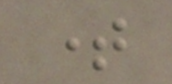time
